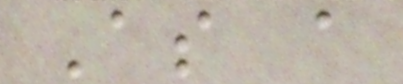As a
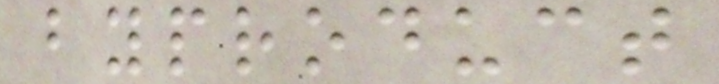byproduct
